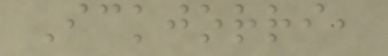Ickjorri,
